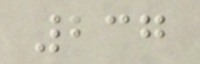237
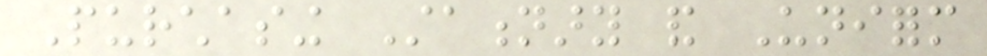Purchasing Stationary and Uniform
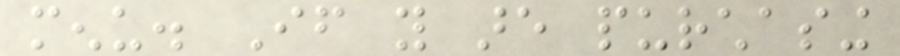menu. If you are purchasing
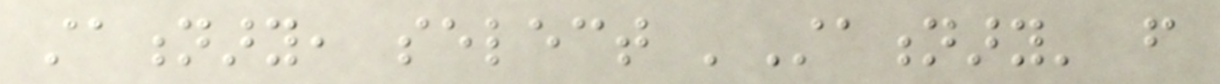stationary, select 'Stationary' from
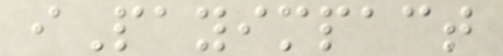iPayimpact
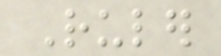Ruler
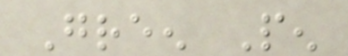Green Pen
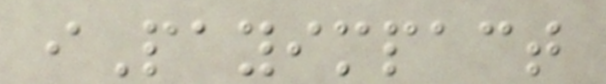iPayimpact
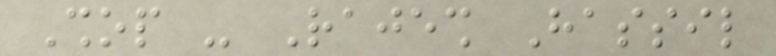Shop - Rajesh Hassil
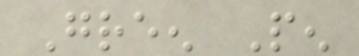Green Pen
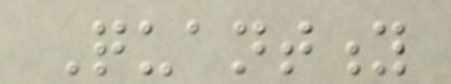Quantity
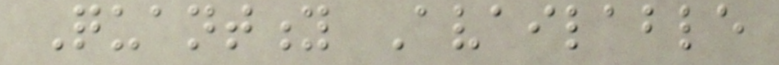Quantity Available
